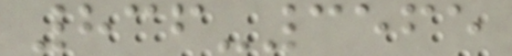836-3565
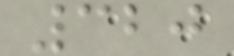320
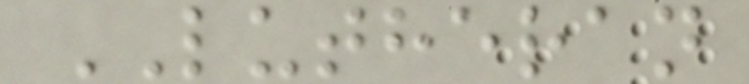LUTHERAN
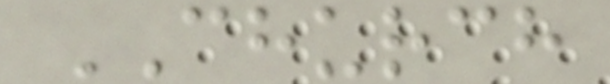CHURCH
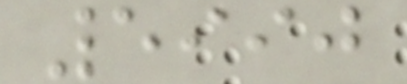5990
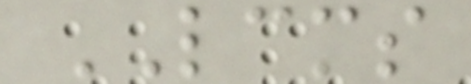LCMS
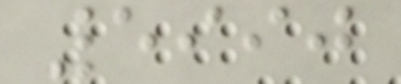5990
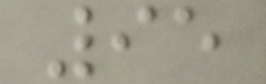95
